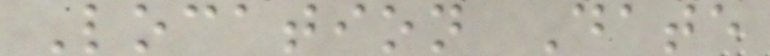Location Date
